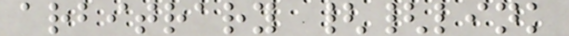arbitrary {{link
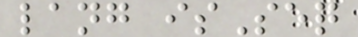lang isSeq
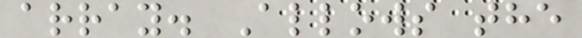array. Allows the
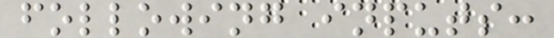following inputs:
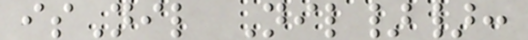isNil Nil}}:
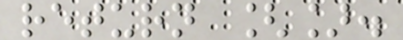return [].
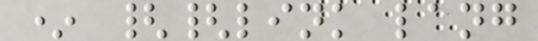* {{link lang
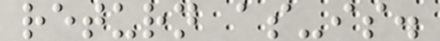return as-is.
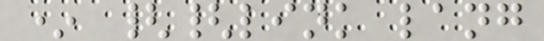* {{link lang
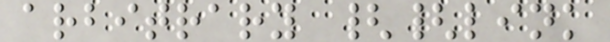arbitrary {{link
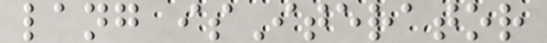lang isIterator
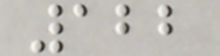122
